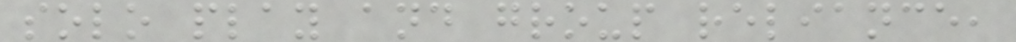solo play and group reliance,
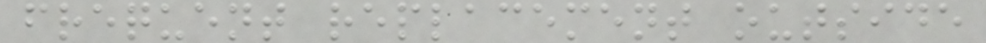frequent replacement outside
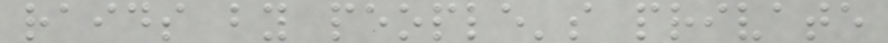raids by people's private
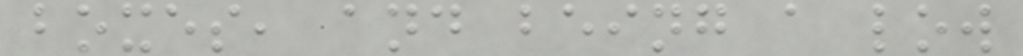boxes, and being a low
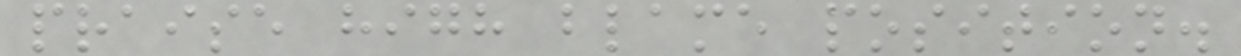praise high blame position.
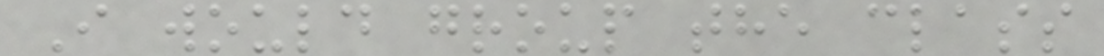I would group the class
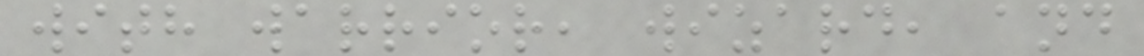with warrior, wizard, and
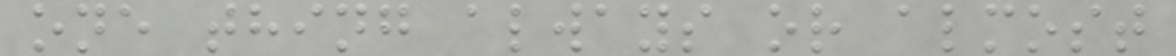one thing always or almost
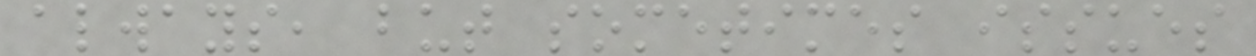always, but sometimes issues
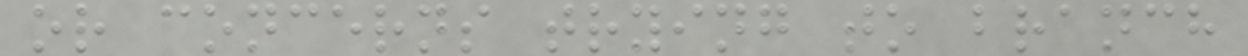or concerns trying to branch
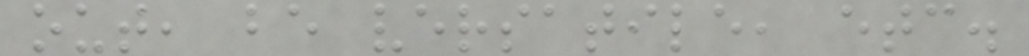out, be versatile, etc.
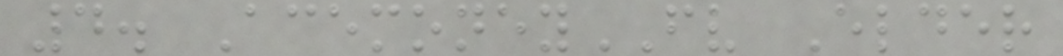4. AcemoneyFV Elder
